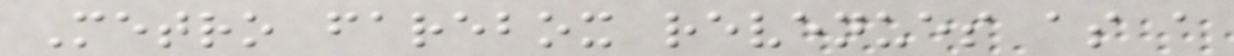Metro farebox revenues as a
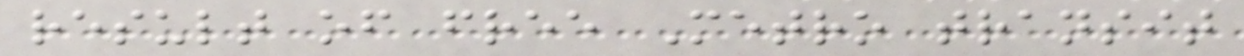result of free Metro transit
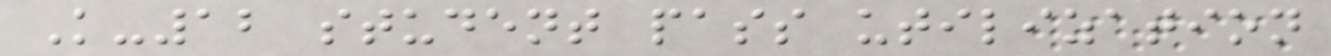K-12 student pass utilization
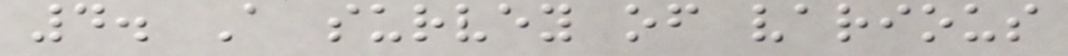4. A survey of various
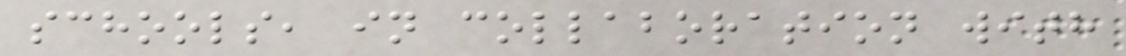schools, in collaboration with
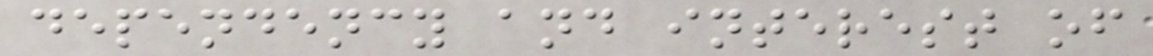dependency and interest of
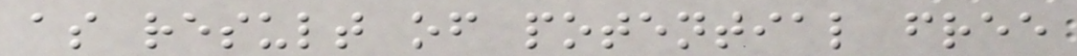as result of potential free
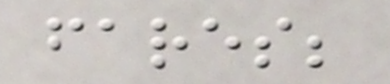fares;
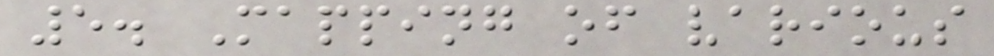5. Mapping of various
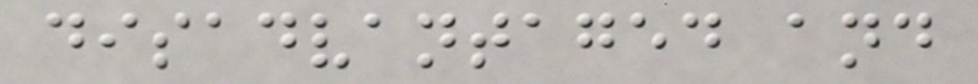disadvantaged and
